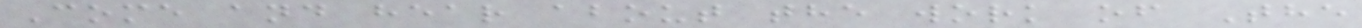Come and hear about the work of The
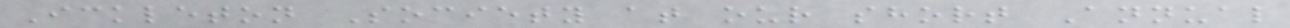Ickleton Society at our short Annual
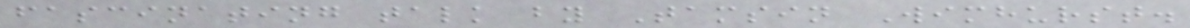fascinating talk by Tamsin Wimhurst.
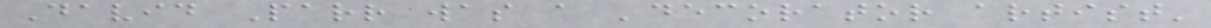David Parr was a 'decorator artist'
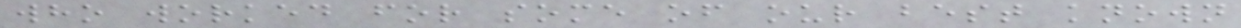who worked for some of our best known
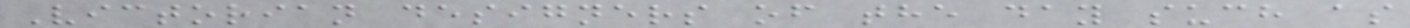Victorian designers of the day such as
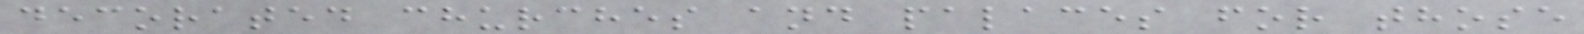decorated churches and palaces for those
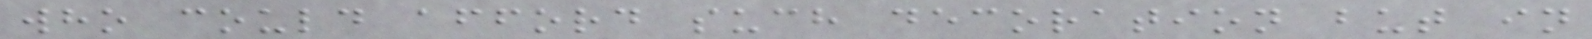who could afford such decoration but in
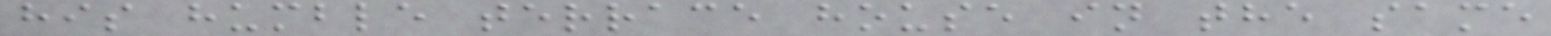his humble terrace house in the same
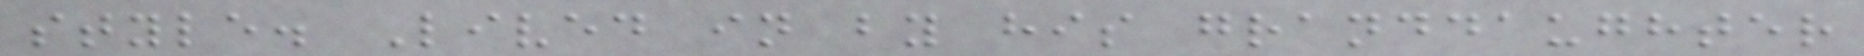style. Lived in by his granddaughter
